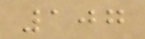107
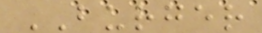BURGER
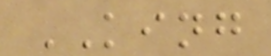KING
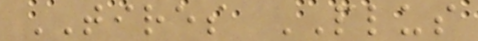TIRES PLUS
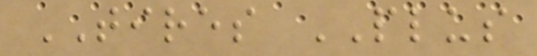TIRES PLUS
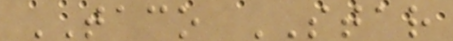TACO STAR
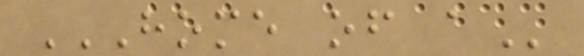HOME OF A
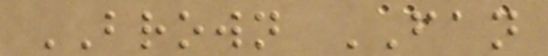BROWN FAN
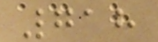718
